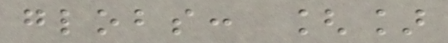globs: []
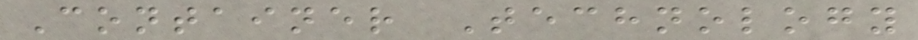Container Technology
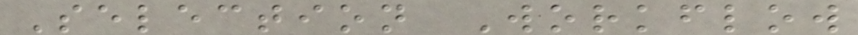Selection Workflow
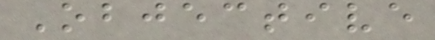Objective
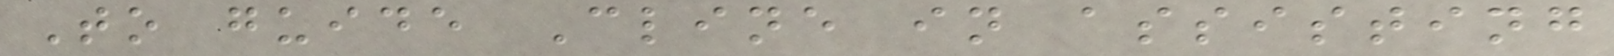To guide Cline in assisting
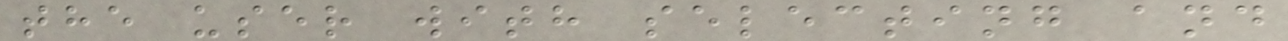the user with selecting and
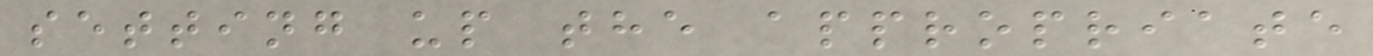setting up the appropriate
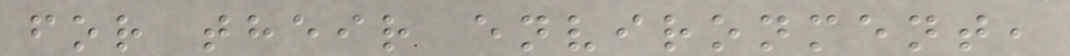for their environment,
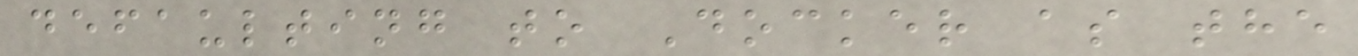defaulting to Docker as the
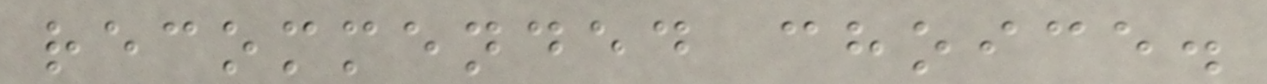recommended choice.
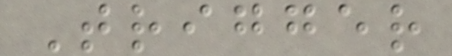Trigger
